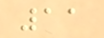11
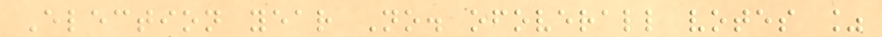Election year No. ofoverall votes %
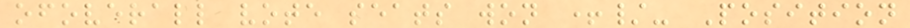ofoverall vote seats won +/- Position
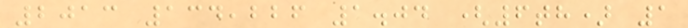2013 134,226 1.04 (6th) 1
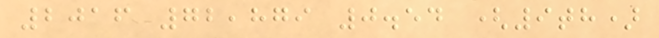2016 72,879 0.54 (9th)
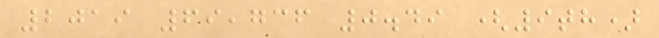2019 69,736 0.49 (9th)
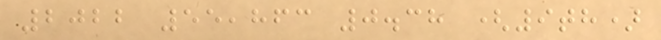2022 55,863 0.38 (9th)
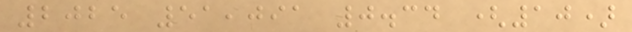2025 51,091 0.34 (10)
